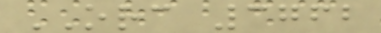ORC 3762
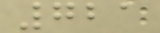721
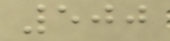500
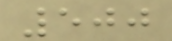500
